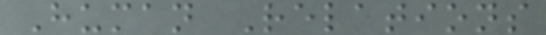Human Relations
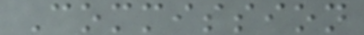Commission
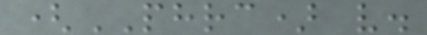(PHRC) v.
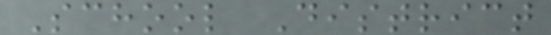School District
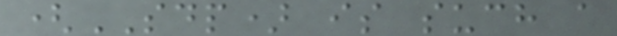(SDP) is such a
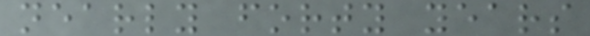nearly forty years
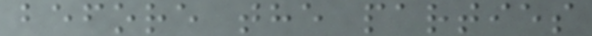before the parties
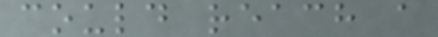could reach a
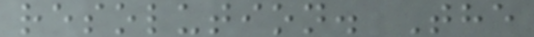resolution. The
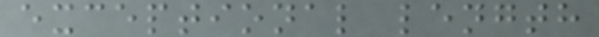exceptional length
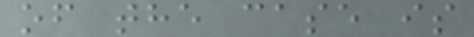of the case is
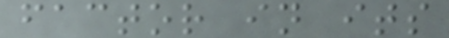factor in its
